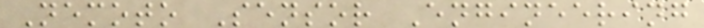Nemoto Sensor Engineering
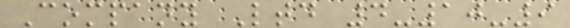Company Ltd 4-10-9
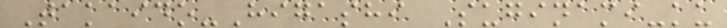Takaido-Higashi Suginami-ku
